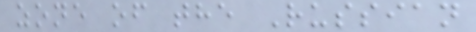zone of the Russian
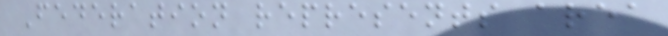Federation represents area
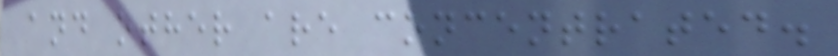and other are concentrated.
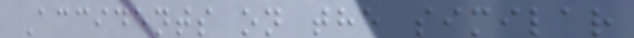Accidents on the similar
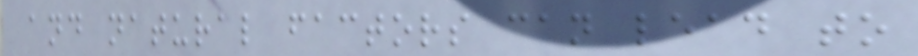and natural factors can lead to
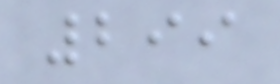299
